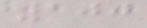100
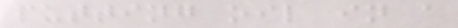putting oil in a
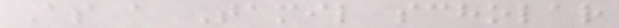As a Tamil scholar
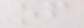of
